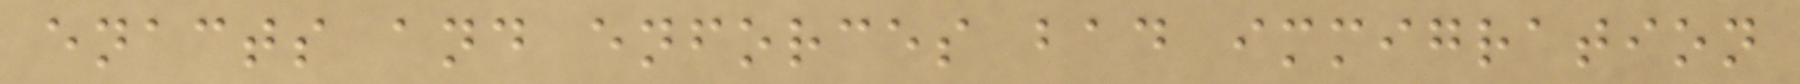enacts and enforces bad immigration
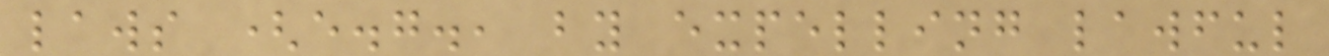laws (e.g., by expelling lawful
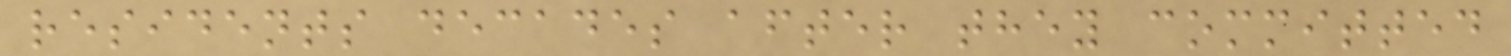residents decades after they committed
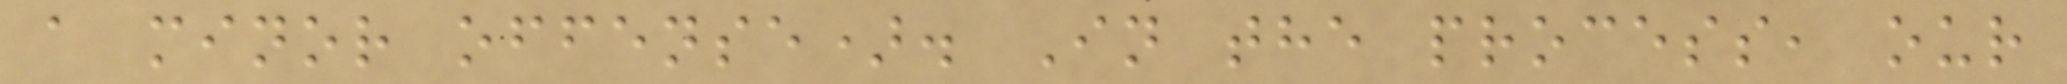a minor offense). In the process, our
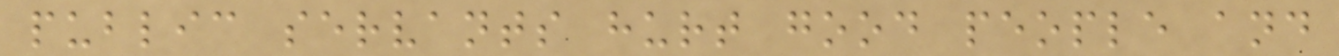public servants hurt good people and
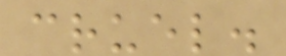cruel.
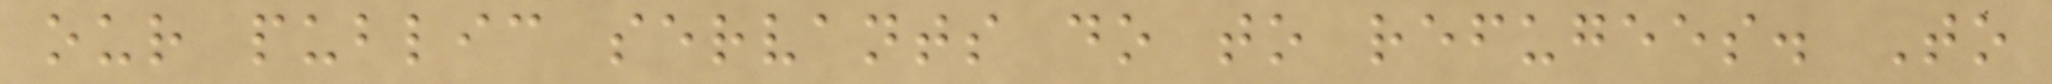our public servants do to refugees. To
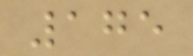175
